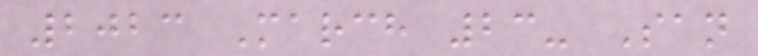2023 March 23- San
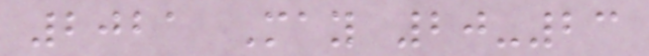2021 May 20-23
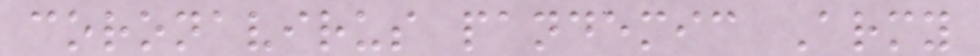coronavirus pandemic Army
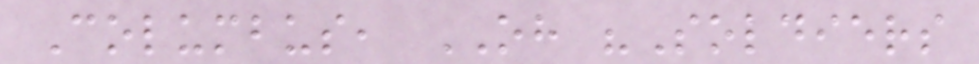Columbus, OH "Soldiers
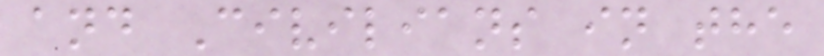and Civilians in the
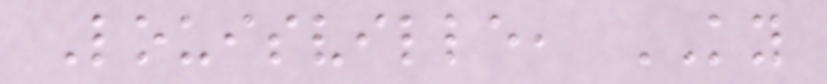Louisville, KY
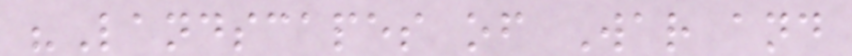"Landscapes of War and
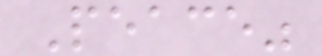Peace"
